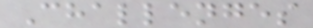Challenges
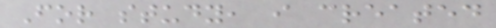For study, i created
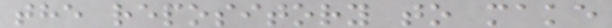the repository to make
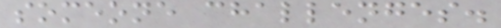someone challenges.
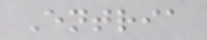Entria
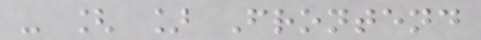- [ ] Frontend
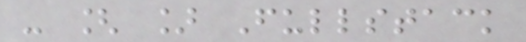- [ ] Fullstack
